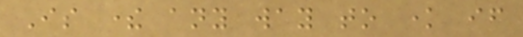Is there any way to know if
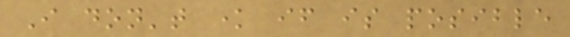I don't know if is posible
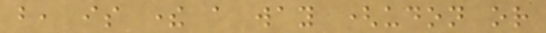but, is there a way (udon or
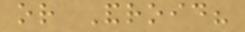or Android?
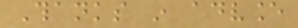Thanks in advance
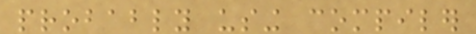probably using compiler
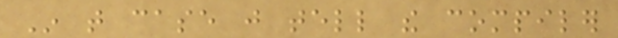In that case just tell the compiler
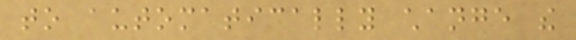to automatically change the
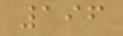196
